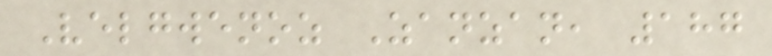Velgwenoz Zanzan, 187
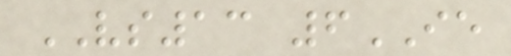VS13 6IE
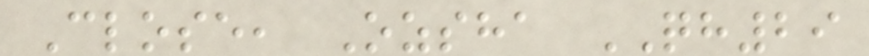Close, Ozsha QH29
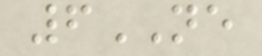6NE
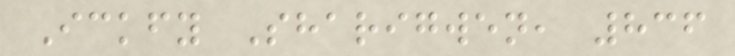Ickfy Sharigwen, 836
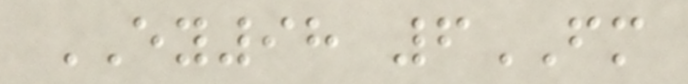EY98 6FM
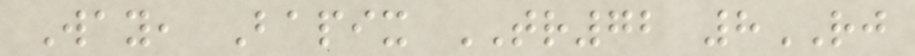Way, Bapix TR72 8RJ
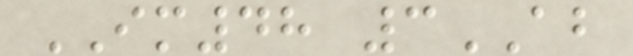IM48 3AB
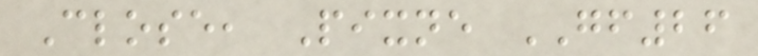Close, Pixne GF26
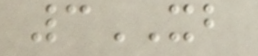3XB
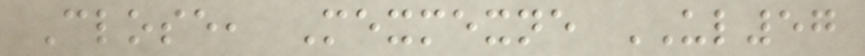Close, Mexmexne UL57
